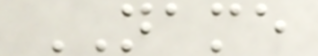NAME
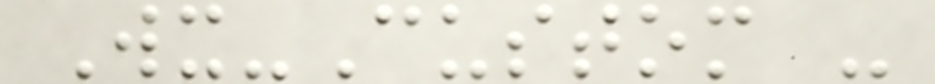Wx-Custom -
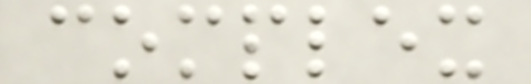complex
